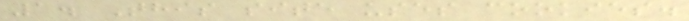1. This site uses cookies.
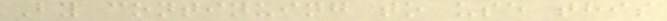By continuing to use this
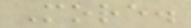More.
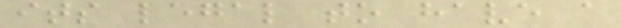its legal to have a
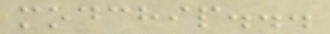modchip...
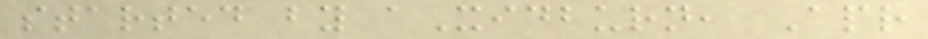started by aXidburn, Apr
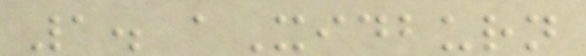1. aXidburn
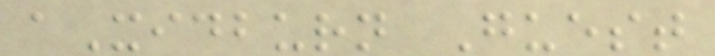aXidburn Guest
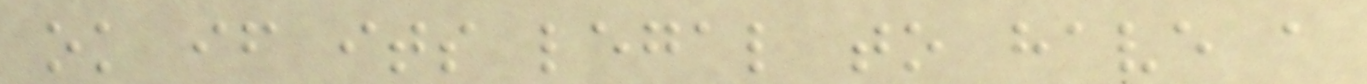ok if its legal to have a
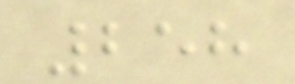258
